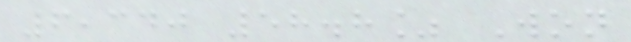6,340 58.8% Won
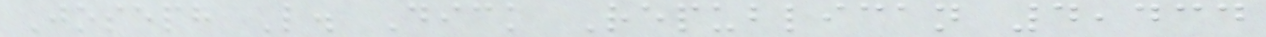Joseph L. Dick Republican 4,434
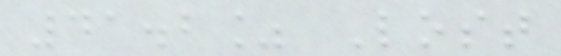41.2% Lost
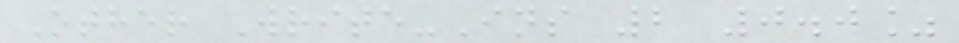Other Write-Ins 2 0.0%
